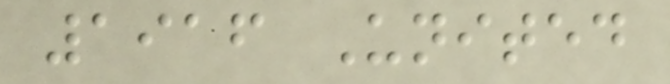1916 United
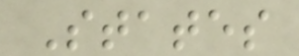States
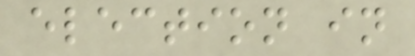election in
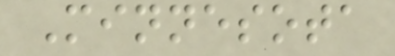Minnesota
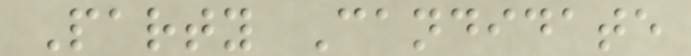Party Candidate
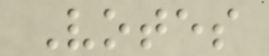Votes
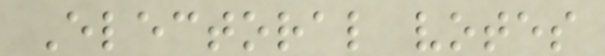Electoral votes
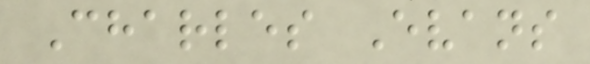Charles Evans
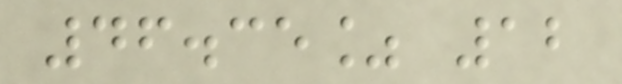46.35% 12
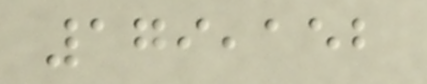179,152
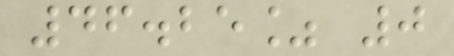46.25% 0
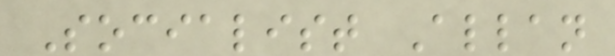Socialist Allan
